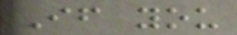If you
